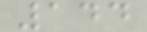144
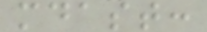mdast:
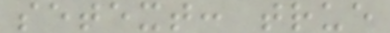setext: true
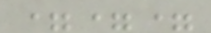===
